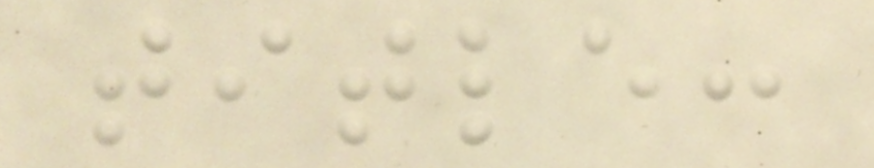title:
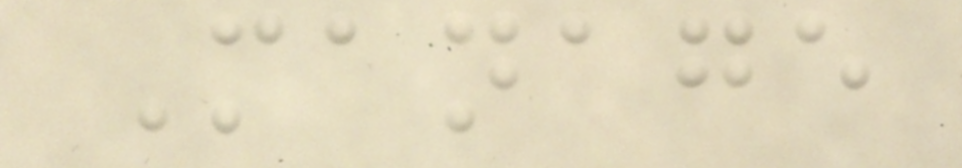Manage
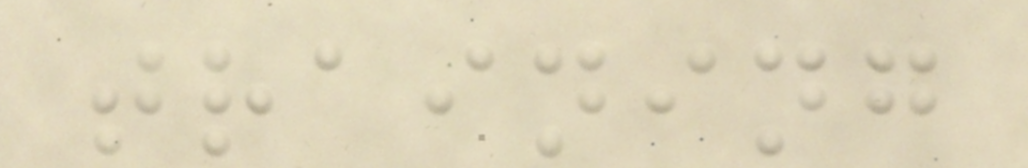training
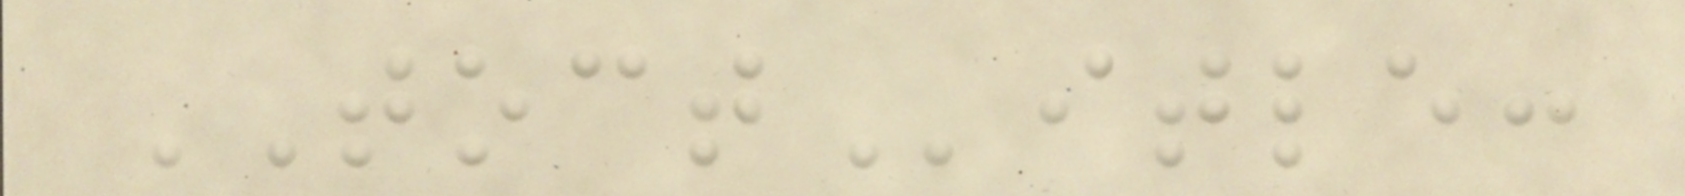TOCTitle:
